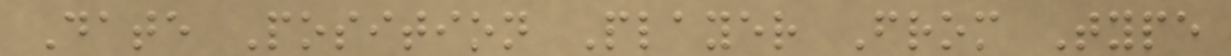Date Position Player From Type
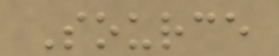Source
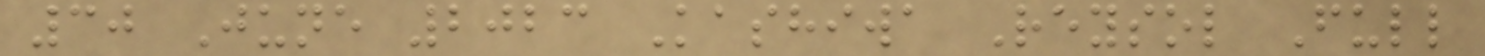30 June 2023 Kashiwa Reysol Full
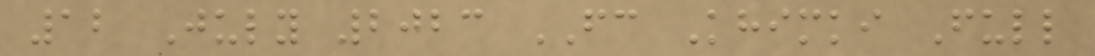12 July 2023 FC Khimki Full
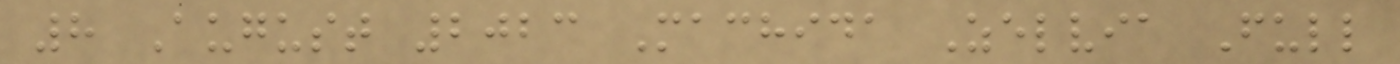8 August 2023 Machida Zelvia Full
